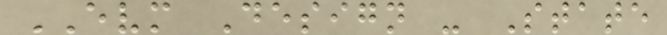EVM Design - State
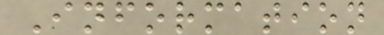Information
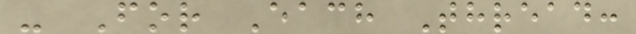- For Each Thread:
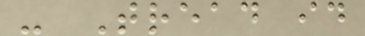- Tread id
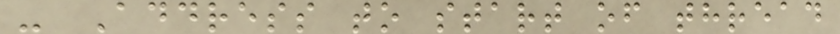- Address to start of thread
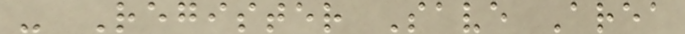- Register Save Area
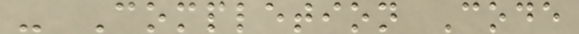- Completion Code
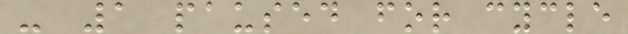- 1 paused for cycle
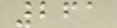261
